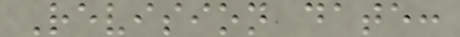Revision date:
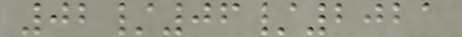02/06/2021
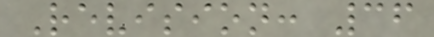Revision: 36
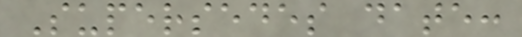Supersedes date:
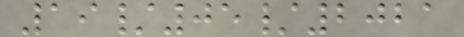19/05/2021
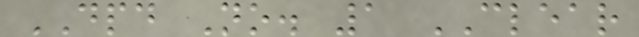DPD No. 1 CLEAR
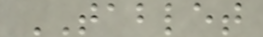TABLET
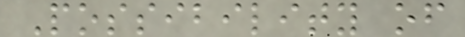Possibility of
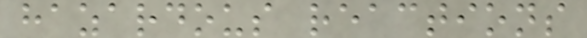hazardous reactions
